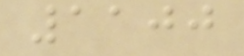1100
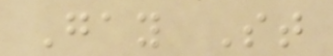Gay St
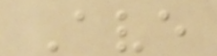Ave
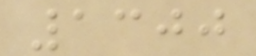1300
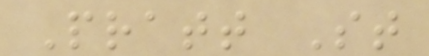Pratt St
